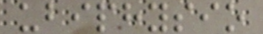ubiphysio
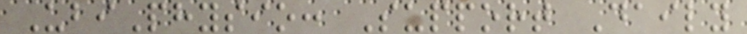UbiPhysio: Support Daily
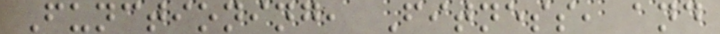Functioning, Fitness, and
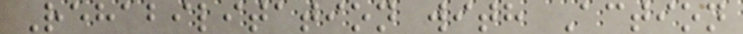Rehabilitation with Action
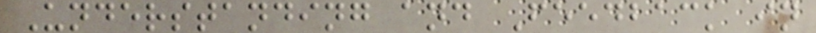Understanding and Feedback in
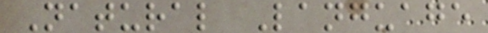Natural Language
